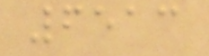6513
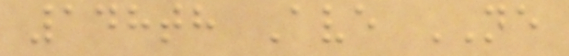148th Ave NE
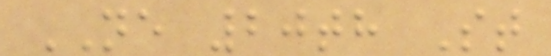NE 20th St
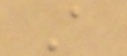A
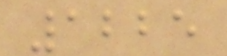1225
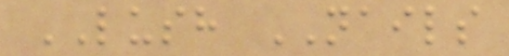LUSH NAILS
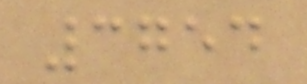3754
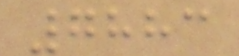7883
